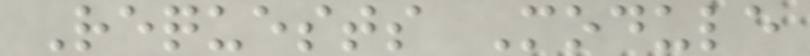Requests Module
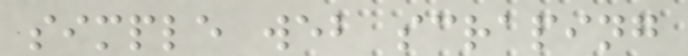simple web scraping
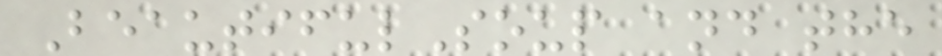BeautifulSoup and the
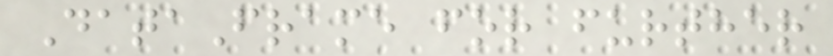DataFrame for further
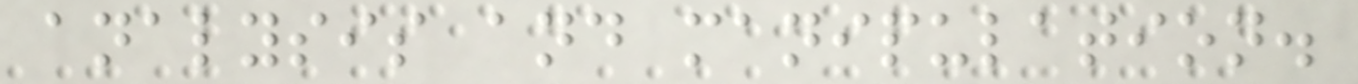analysis and manipulation.
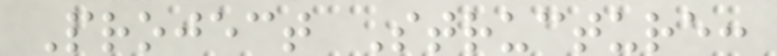Project Structure:
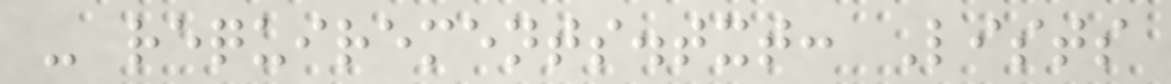- requirements.txt: Lists
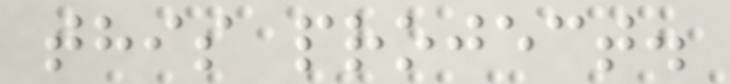this project.
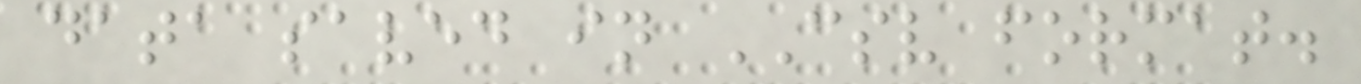data saved in CSV format.
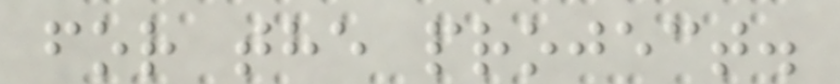for the project.
